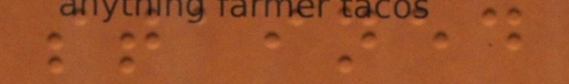stained
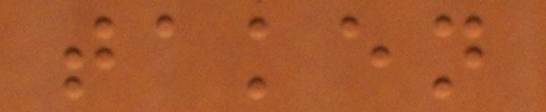taken
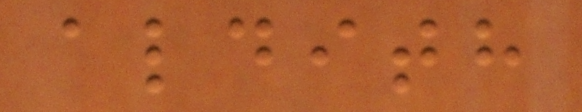aldith
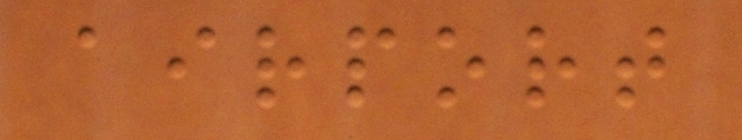airport
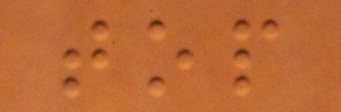top
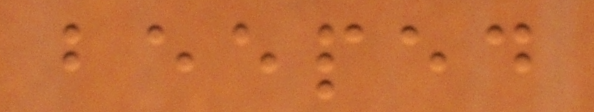beeped
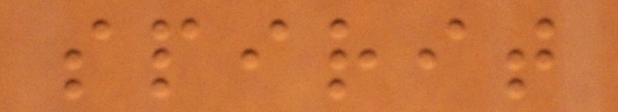spirit
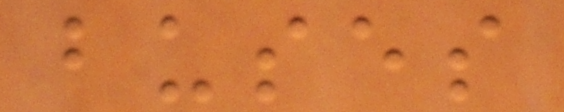buses
